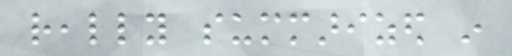really summarized in
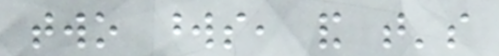two words, and that's
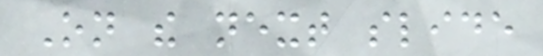On the next slide
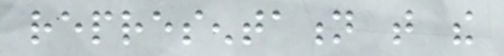representation that the
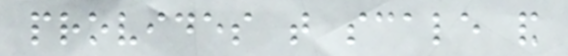provides that scale and
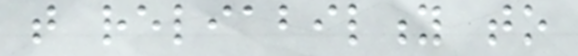that reliability to
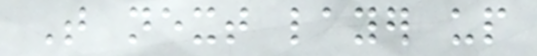That next layer up
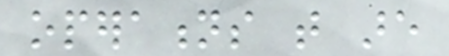operations that are
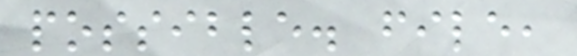possible. file,
